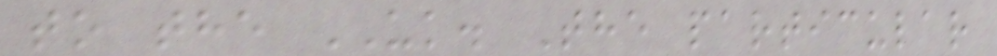to the UK. The particular
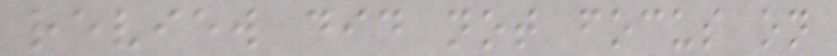review did not focus on
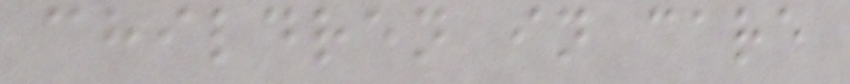children in care
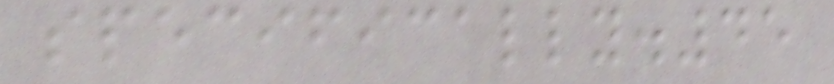specifically.45
